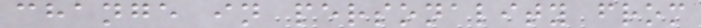change in personality from
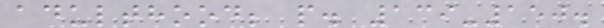adulthood; p. 139-150.
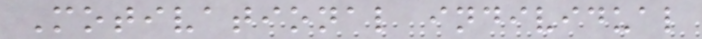Motivational individual
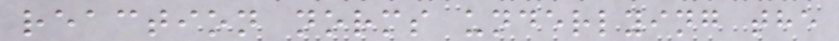reaction norms underlying the
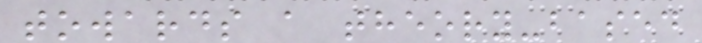towards a theory-based
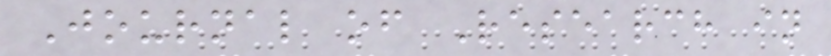Journal of Research in
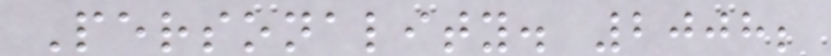Personality. 2008;
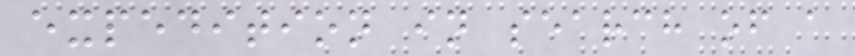expedition in search of a
